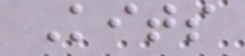Kits
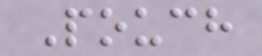Pouch
